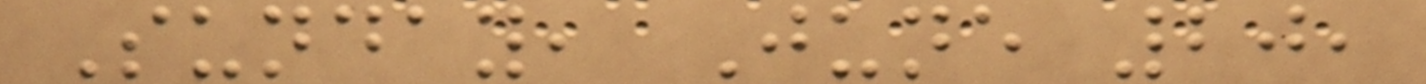Sunday, June 20,
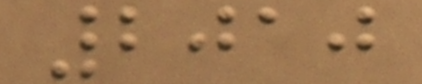2010
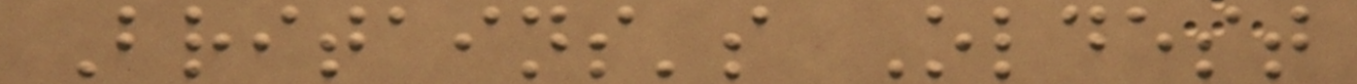Britains's Oldest
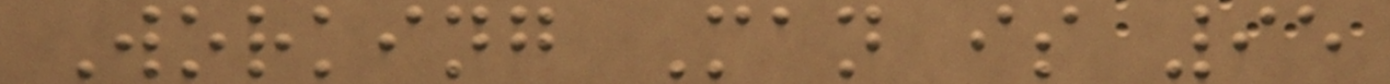Working Man is 95
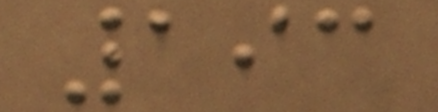193
